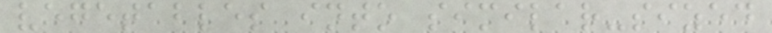vegetables into similar-sized
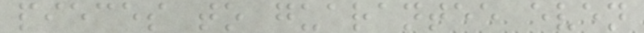pieces to guarantee even
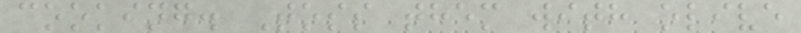cooking. Toss them with olive
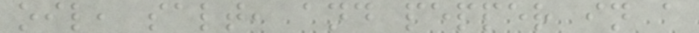oil, salt, and pepper in a
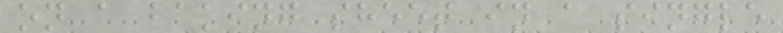on a baking sheet in a single
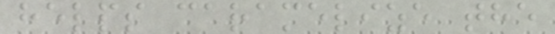helps caramelize the
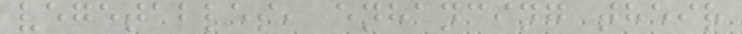vegetables, enhancing their
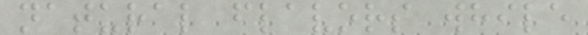natural flavors while
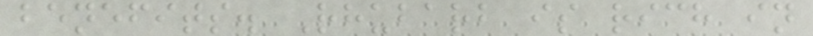benefits. Rhubarb is rich in
